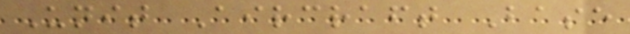Unit Aircraft Base
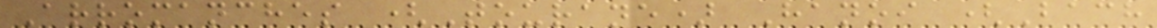Arromanches (Tourane) Hanoi (Bach
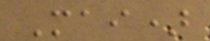Mai)
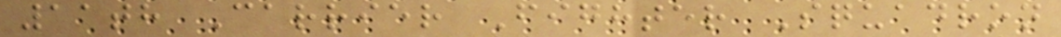11th Carrier Fighter Squadron
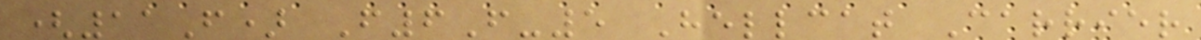(11F) F6F-5 Hellcat Carrier
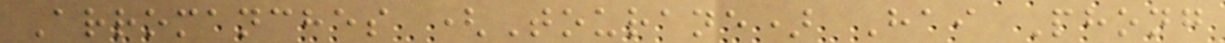Arromanches (Tourane) Hai Phong
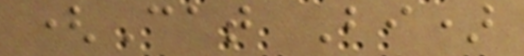(Cat Bi)
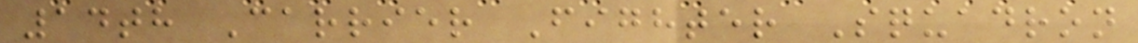14th Carrier Fighter Squadron
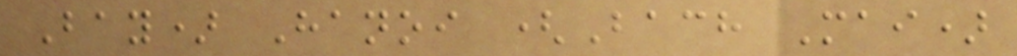Bay) Hanoi (Bach Mai)
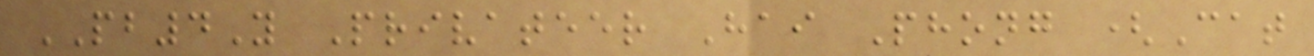PB4Y Privateer Hai Phong (Cat
